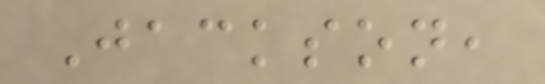Jackson,
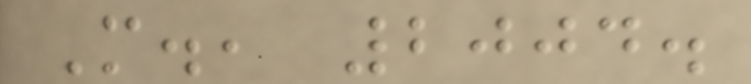M., 2004.
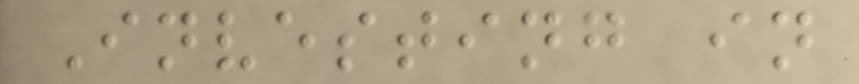Investing in
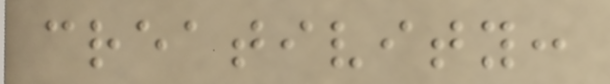creativity:
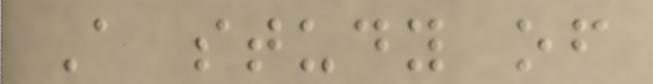A study of
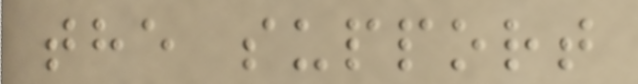the support
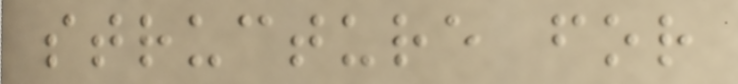structure for
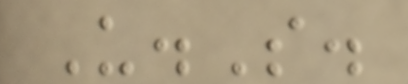U.S.
